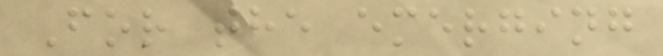For the emerging
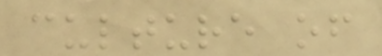culture of
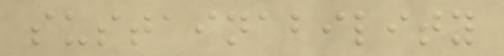sustainability
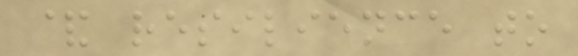& resilience to
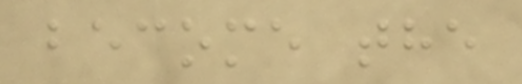become the
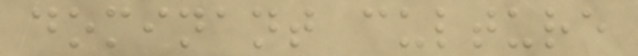dominant culture
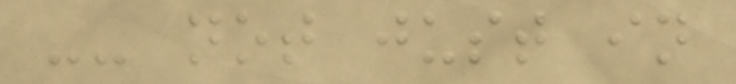-- not just in
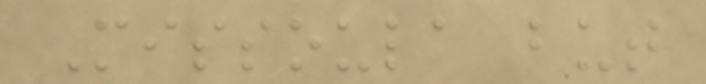Missoula but
